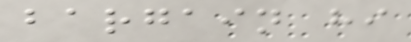bargain hi
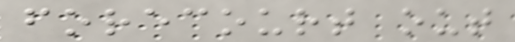forecourt out
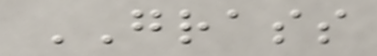GRASS
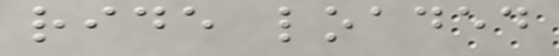ride loaded
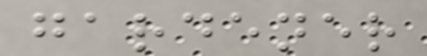gardener
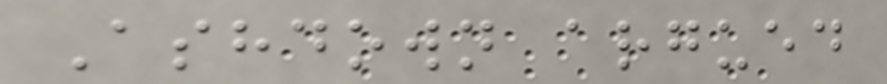Ashdown argued
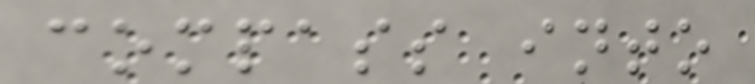compass into
